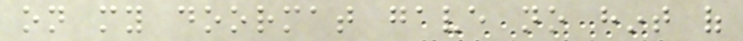on my doormat gave no hint of
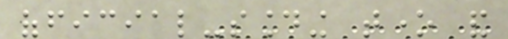official-sounding tone and
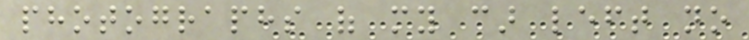photographs of my car left no
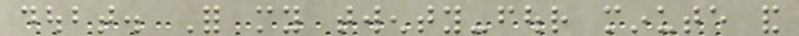doubt. For my twenty-four minute and
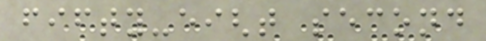fifty-eight second
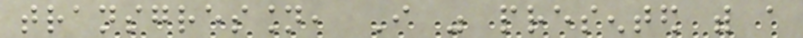transgression, I was presented with a
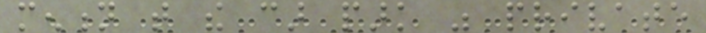mention that the car park was private
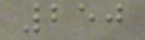250
